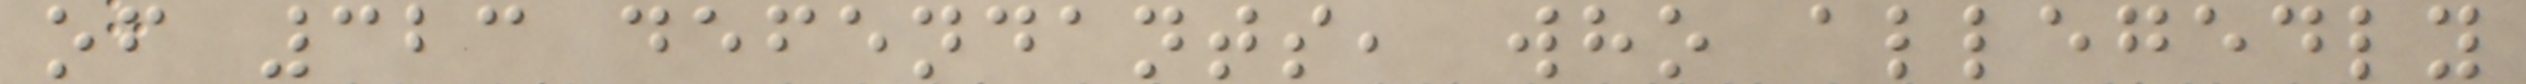of 323 defendants, who allegedly
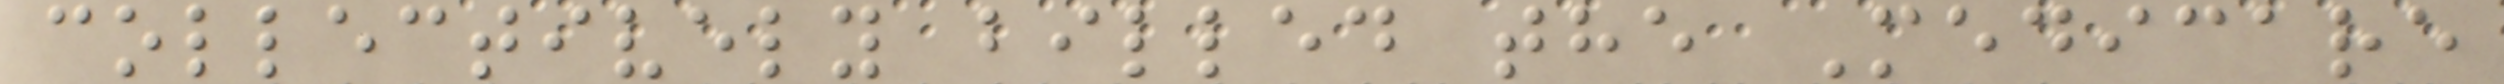collectively billed the Medicare
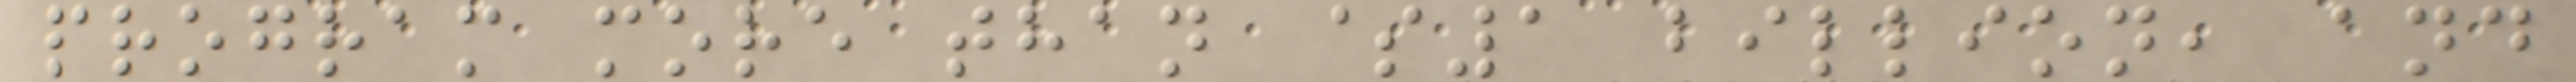program more than $1 billion, and
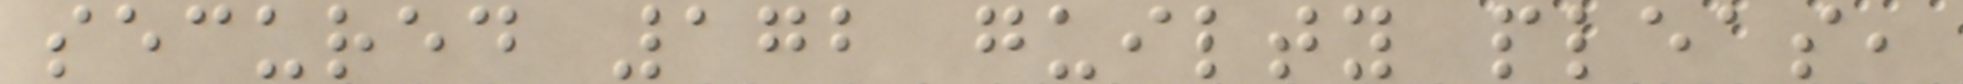secured 172 guilty pleas,
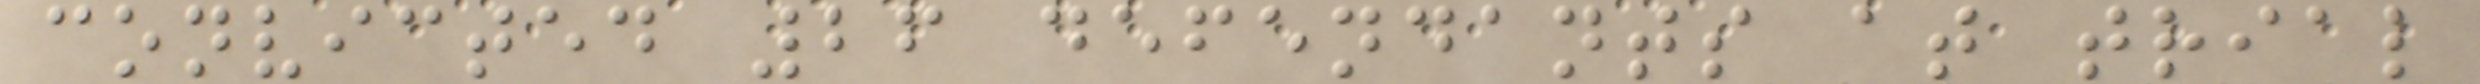convicted 26 defendants at trial
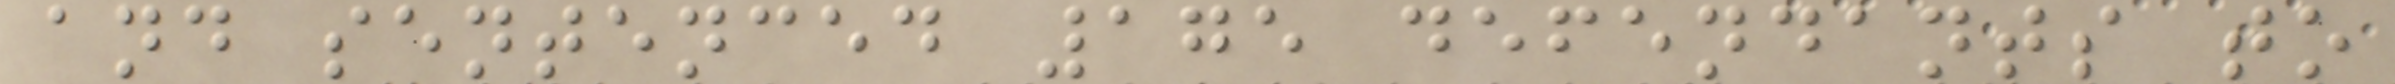and sentenced 175 defendants to
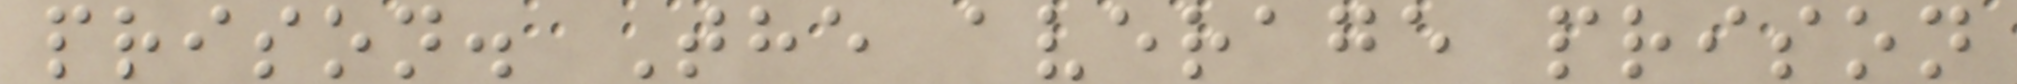prison. The average prison
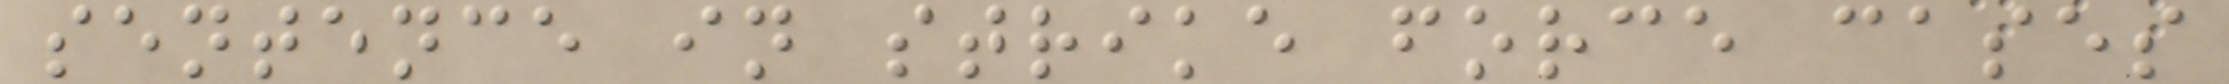sentence in strike force cases
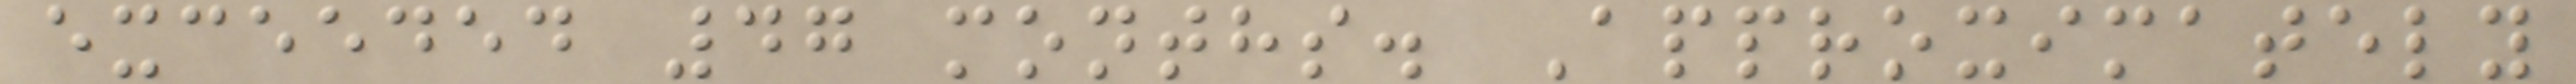exceeded 47 months. Approximately
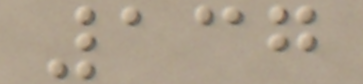137
